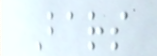Bars
